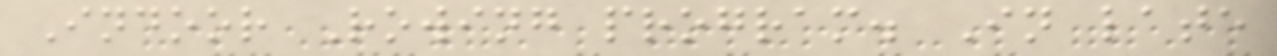Indoor Rowing program. In late
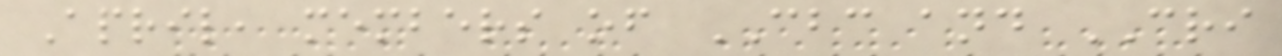April, members of CBC and CRI
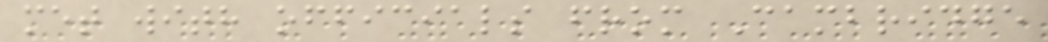met with officials from Cambridge
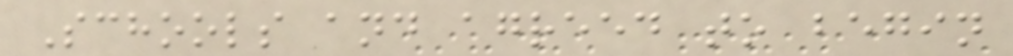Schools and agreed to begin
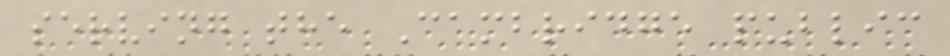serving the Cambridge public
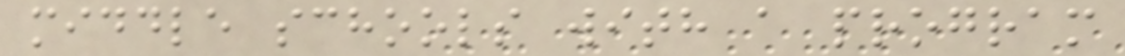middle schools with a program
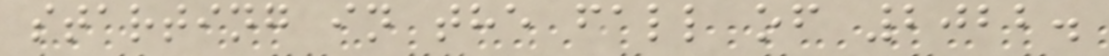starting in the fall of 2022.
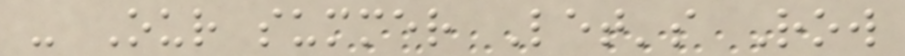- Our summer Let's Row
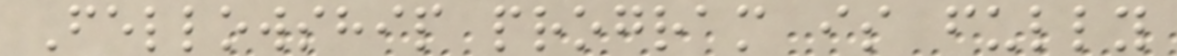Fellowship program is fully
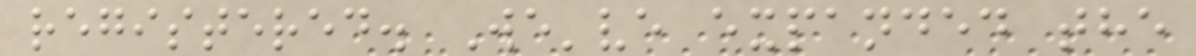registered. We've expanded the
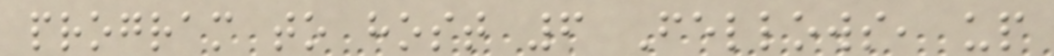program to host 6 Fellows, up
